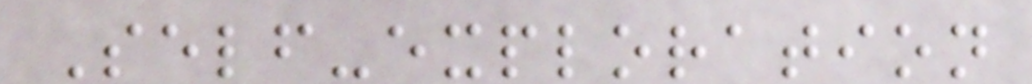Self-exploration
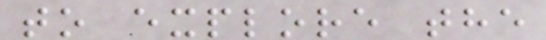to explore the
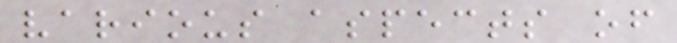various aspects of
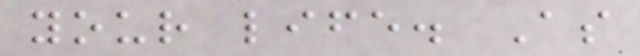your life. As
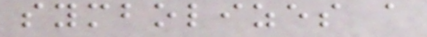symbolizes a
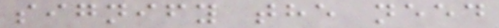signify the need
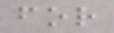for
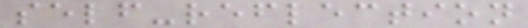self-reflection
